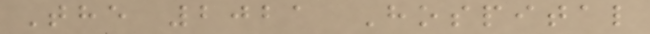The 2021 Hospital
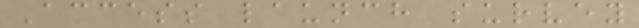Access launch survey
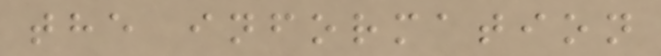the information
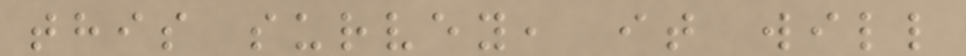this survey, it will
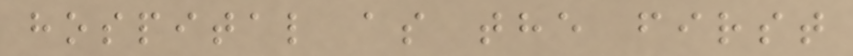hospital as the first
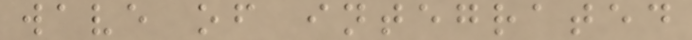wave of integrated
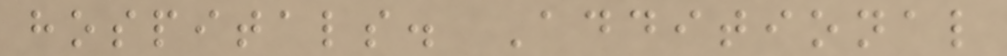hospitals. Additional
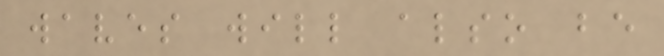waves will also be
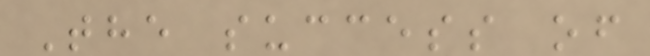The success of
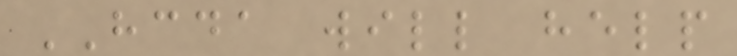HCDA will help
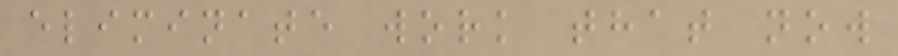eliminate work that now
